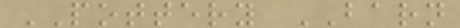POTTERY BARN
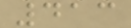413
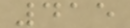415
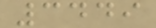3449
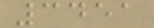3451
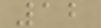12
